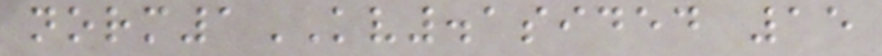norm1KV.1sided 15
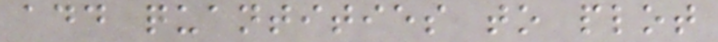add quantities to plot
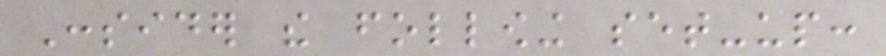Consider the following set-up:
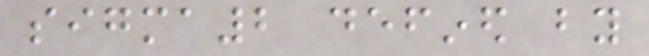sigma2 defined by
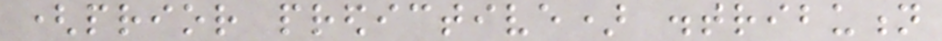(prior predictive) distribution
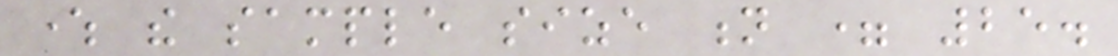where the sample size n = 25.
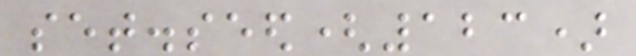set.seed(123)
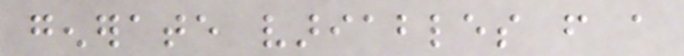generate variables from a
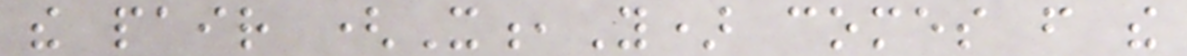the pair (X,Y) comes from the
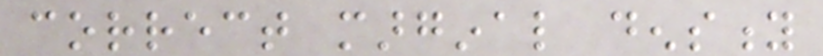correct marginal density
